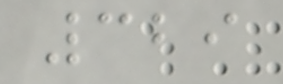329
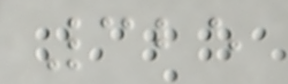325
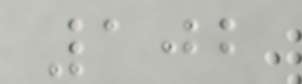102
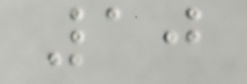10
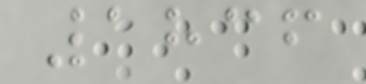1836
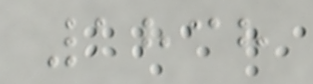1838
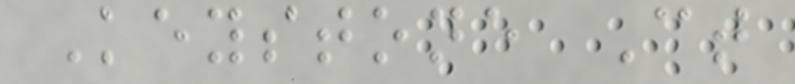Keystone Ct
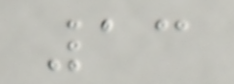13
